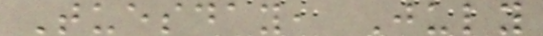Tuesday, July
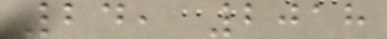24, 2018
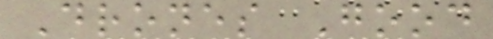Drones Good
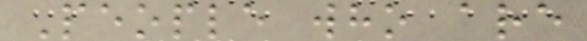People who are
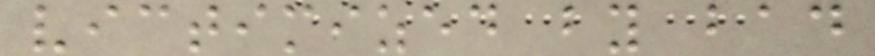victimized by bad
